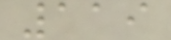119
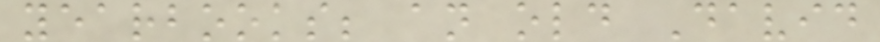yearbooks; an old David
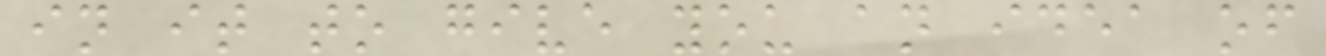in it to give you an idea of
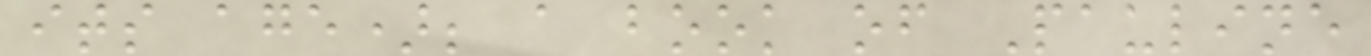its age); a book of Pauline
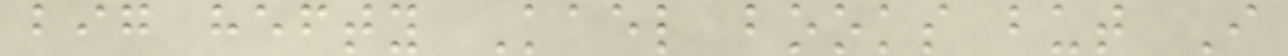big hefty Kael books but I
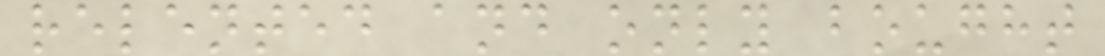relented and only bought
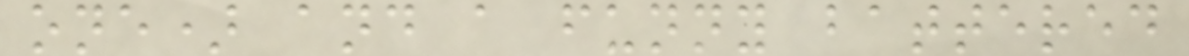one) and a funny battered
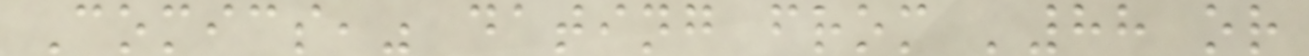Comics," dating from '88 or
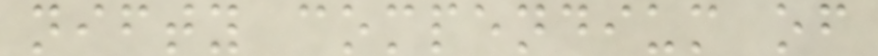nifty compendium of
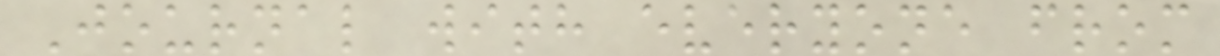Journal with everyone from
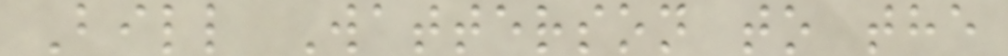Bill Watterson to the
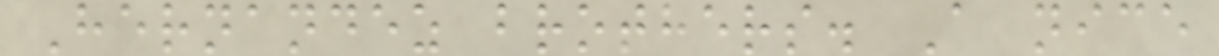Hernandez brothers. A nice
